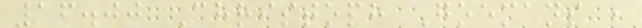16.00 Christoph Goemans ,
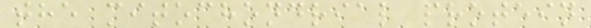the mitochondrial protein
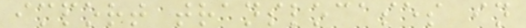import translocases in
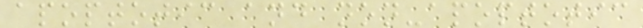apoptotic and non-apoptotic
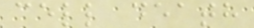cell death
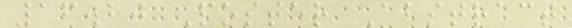16.20 Poster Abstract
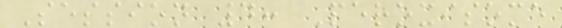Session 4: Peroxisome
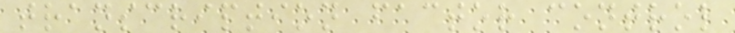transcription factor control
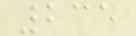235
